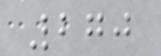270
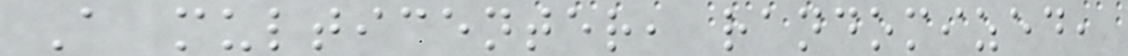A multicenter, randomized,
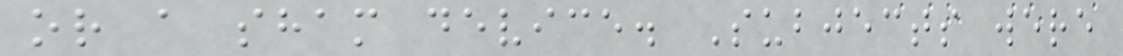or a sham device. Subjects were
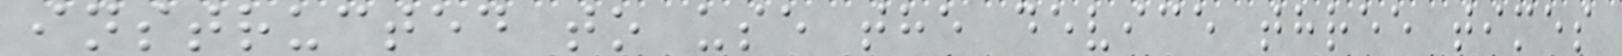instructed to use the device three times
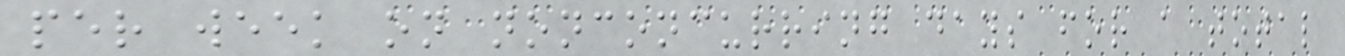per week on nonconcurring days for a total
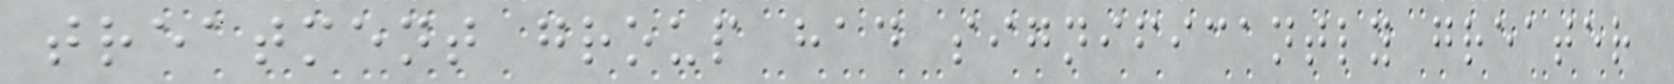treatment group had significantly greater
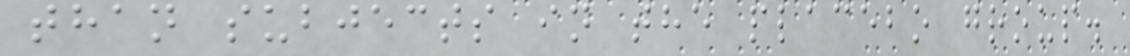than subjects in the placebo group.
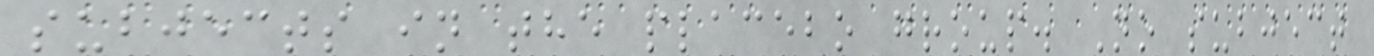subjects in the placebo group. No subject
